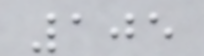105
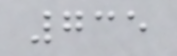735
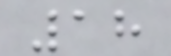18
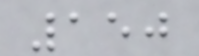150
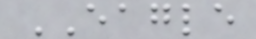EAGLE
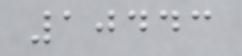10443
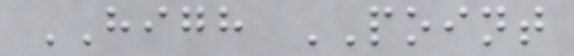HIGH POINT
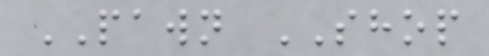PAWN SHOP
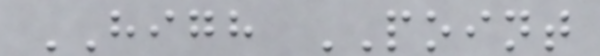HIGH POINT
